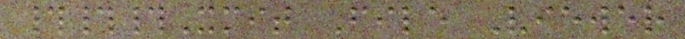###Xmit File Viewer
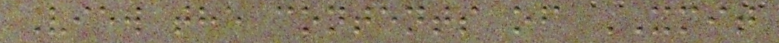View the contents of XMIT
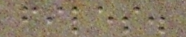files.
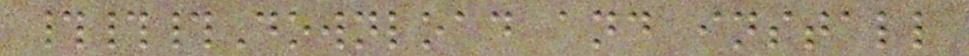###Download and install
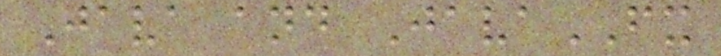Java and JavaFX
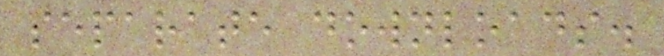separate downloads.
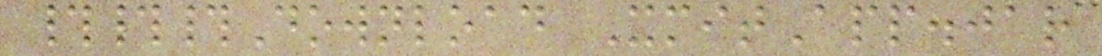###Download XmitApp.jar
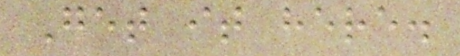Get it here.
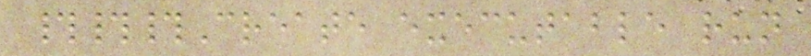###Create executable run
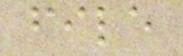file
